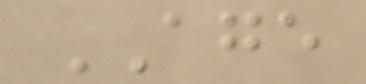AGE
